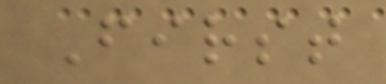First
